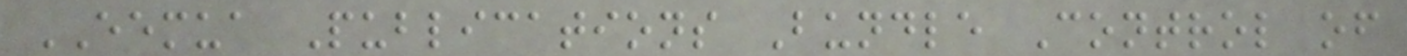EEMUA Publications Bundle Control of
